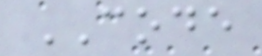CODE
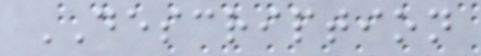DESCRIPTION
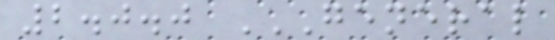2.0.0 GENERAL
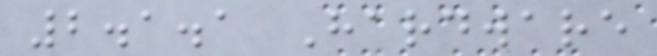2.1.1 Hardware
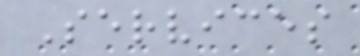Services
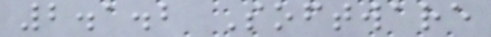2.1.2 Software
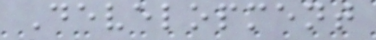Development
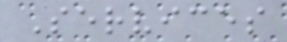Services
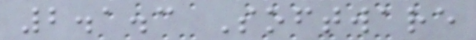2.1.3 Software
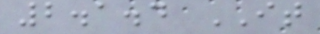2.1.4 IT
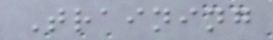Training
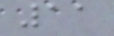11
